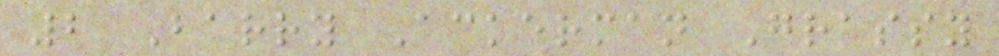2 Barry Ackerman Grassy
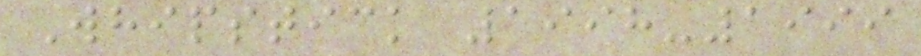Whipstick 1998-1999
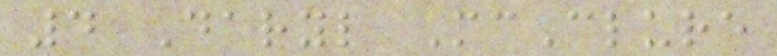4 Daryl McClure
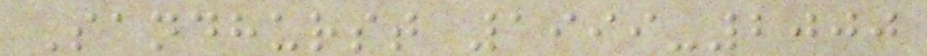Sandhurst 1999-2000
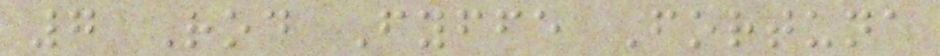7 Rod Fyffe Fortuna
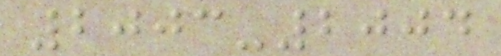2003-2004
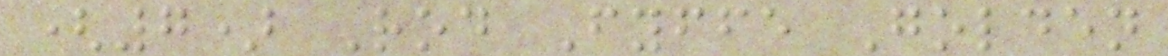(7) Rod Fyffe Golden
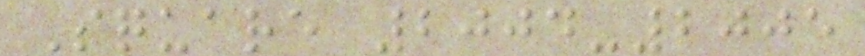Square 2004-2005
